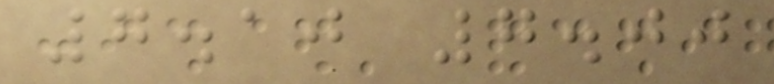7.10 7.00
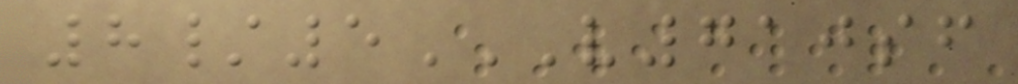8/5V710SF
